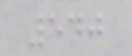540
